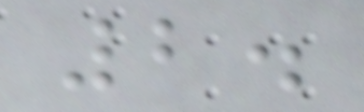2.
